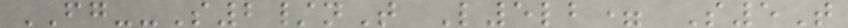FG--S2/nT L5lb= S5T
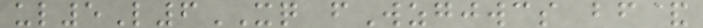ul5L6XQ fWzgjwcs bf&
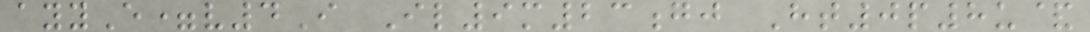ayyE=v4I Il9m23gj Ht0p8u&
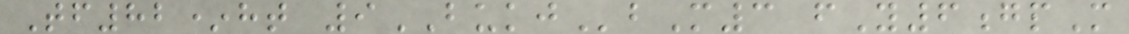Tf82*ht 9BUKJbM3 fY6gpM
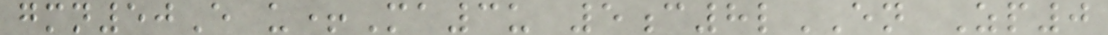gmn50E u+Ma3u 5c8lEN Zp0
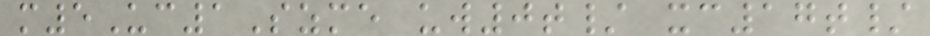m5Uc1Szme uw0t/ xc17t/
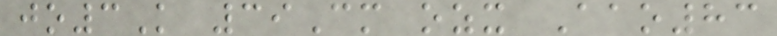jo3K 39Cm ozx Aao83
